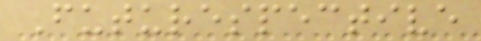Futurespective
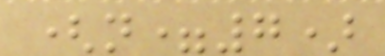(n=7)
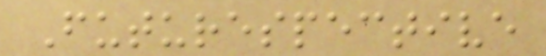Futurespective
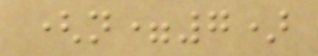(n=7)
